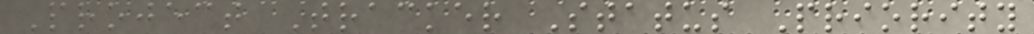Project Tracker Status Priority
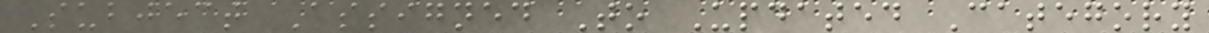Subject Assigned To Updated Category
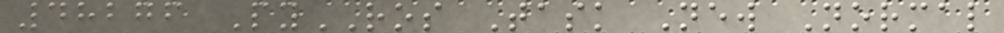48276 PyROS Task New Normal
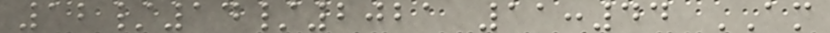12/14/2021 11:44 AM
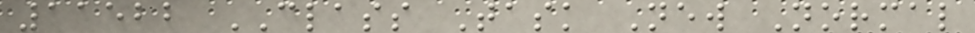11522 CLASS Task New Normal
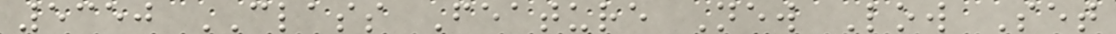5350 CLASS Feature New Low Set
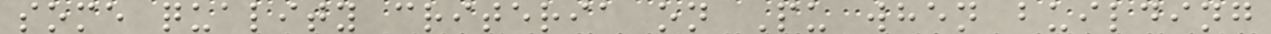some quality criteria on Pu when building
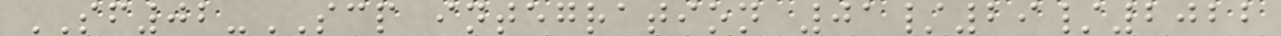SF02-SCP integration 01/29/2022
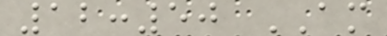12:50 AM
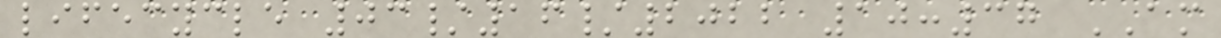lifecycle 03/16/2022 10:37 AM
